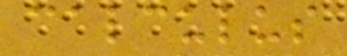calculus
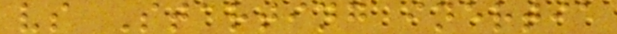vs Starting inertia
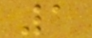1
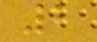2
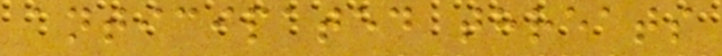anticipated threats
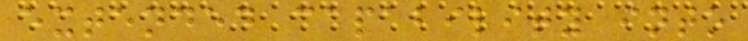extended capability into
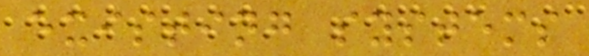existing systems
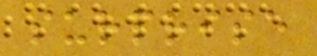surprise
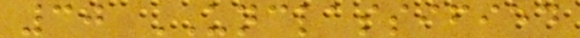30 UNCLASSIFIED
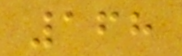168
